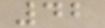42
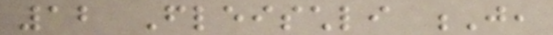12 Fleischli J,
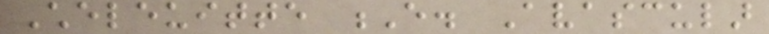Cheleuitte E. Avascular
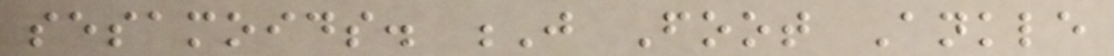sesamoids. J Foot Ankle
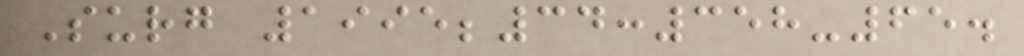Surg 1995;34:358-65.
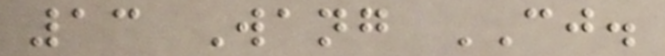13 Wang CJ.
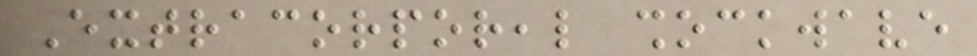Extracorporeal shockwave
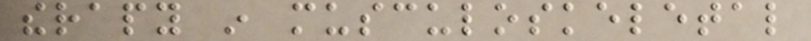therapy in musculoskeletal
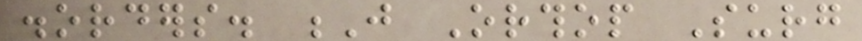disorders. J Orthop Surg
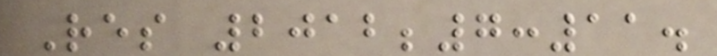Res 2012;7:11.
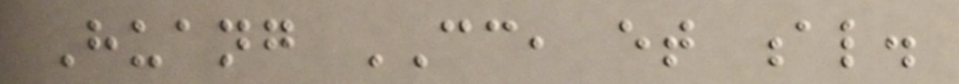Huang CC, et al.
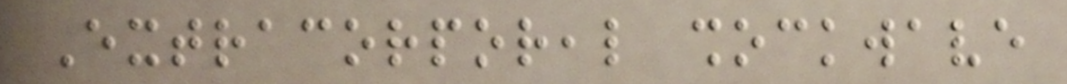Extracorporeal shockwave
